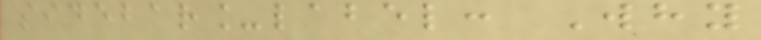sidebar_label: Why
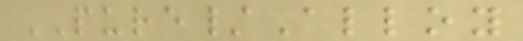PURE/Alloy
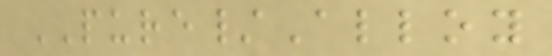PURE/Alloy
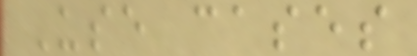Use cases
